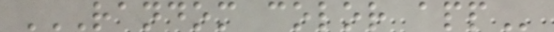RANDOM COLOR APP
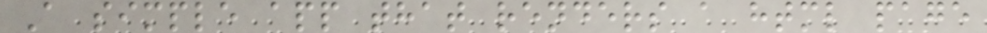A simple app that renders a html page
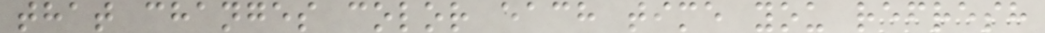that changes color each time you refresh
